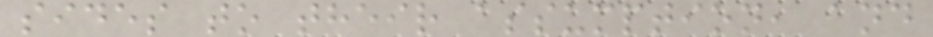sides to their assumption, and
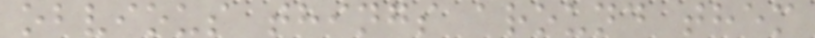obvious things around them
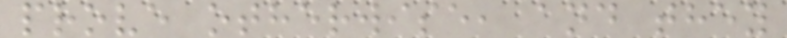prove otherwise, and they
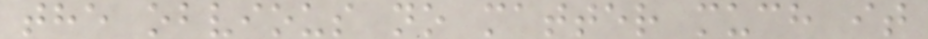the obvious no matter much it
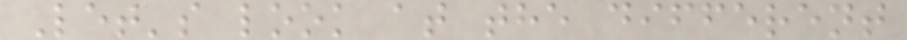Let's look at the different
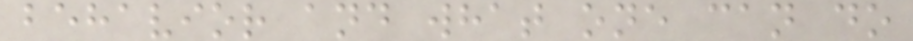behavior and what one can do
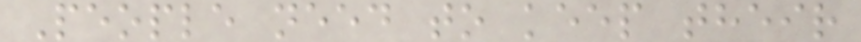People need to keep their
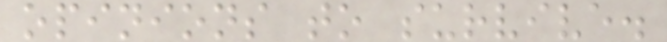opinions to survive.
